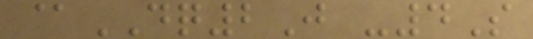@DQ2J -4S
